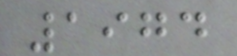1974
